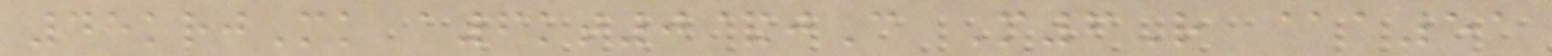45krjMk a6kt0&jC M6R @a51
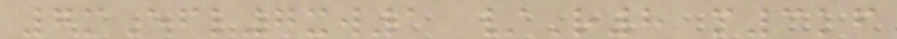7mEfl7xw1 /R8 m3kf
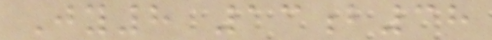Jy8 13b38
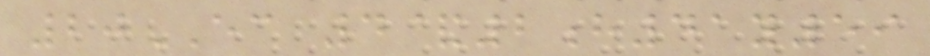20EC 4&2h41y59
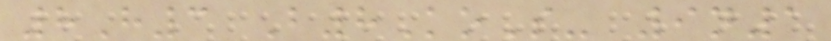8H3 B8KoS- 9n1
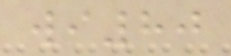wi80
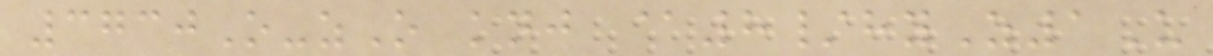3730O-zO knj @8/hyZ1U
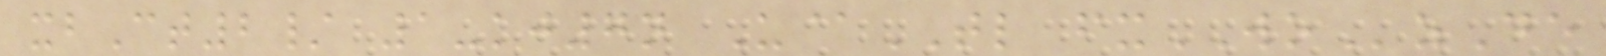xbCt2/ 1-kj7n U@TL fxWOzDe
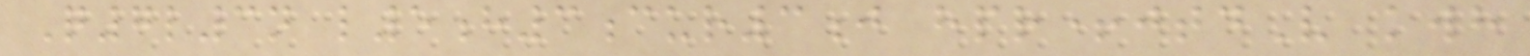Q7l3n l5h3cur3j hpr+jtdV kwh
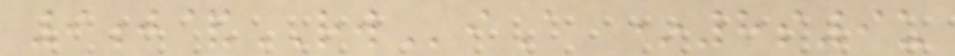9j&RWiA *8s9u
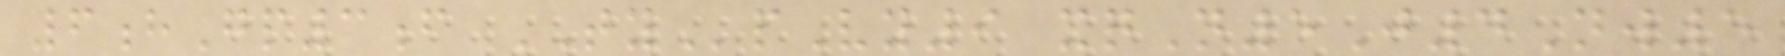6hGp3f TYpVy9 xqN5J4Nw5
